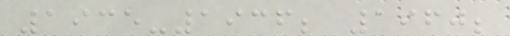1935-1936; 1960;
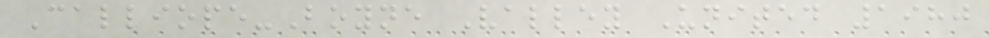Calliope-Boyne Valley United 1980
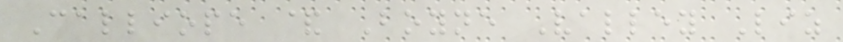Calliope & Boyne Valley Liz
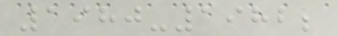1980-1982;
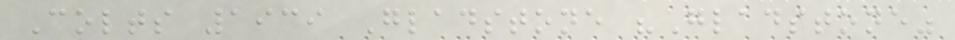Colts 1939 Gladstone "Gladstone"
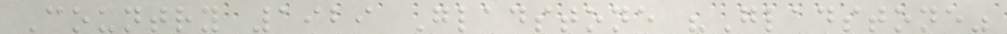Country 1929 Gladstone "Gladstone"
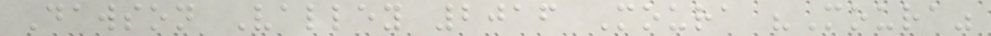Dawson Valley 2016 Moura "Moura"
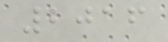2016
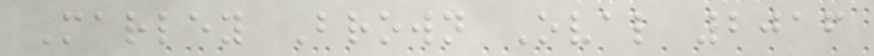Marley Brown Oval 2016
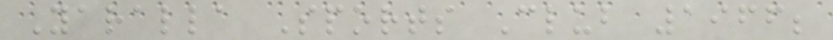Yaralla Sports Club 1966;
